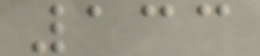133
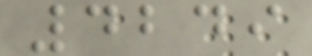4249
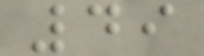49
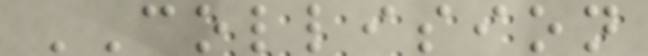COLLISION
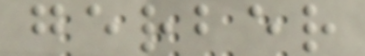gerber
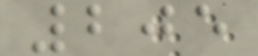205
